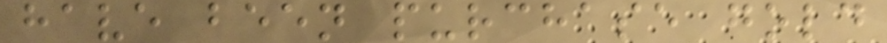have been purchase gold
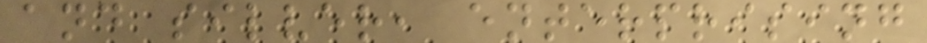and silver, enterprising
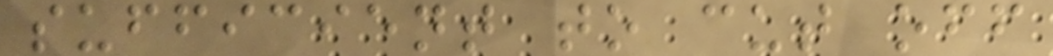sufficient to cut off
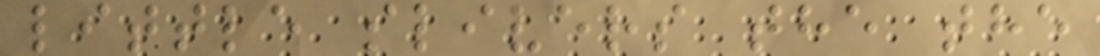little slivers the the
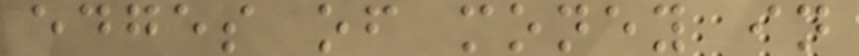edges of money in
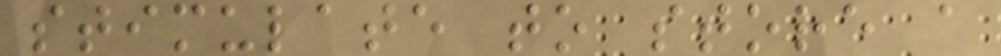stimulate to store a
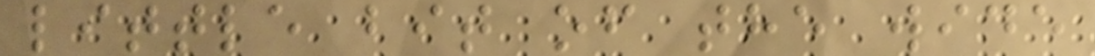little bit of the wide
